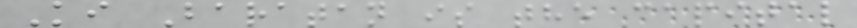Ki Baratan is the capital
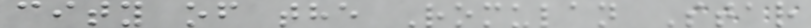city of the Romulan Star
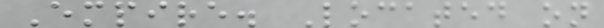Empire. Located on
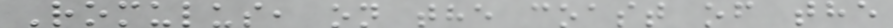Romulus, on the coast of the
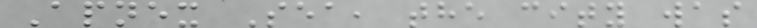Apnex Sea, the city was
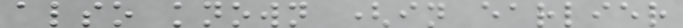also known (in earlier
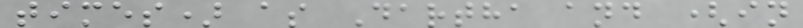times) as Dartha and (in
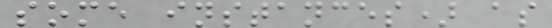some instances) as
